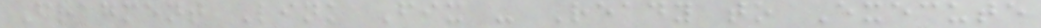Fragment Link Fix - Ready to Execute
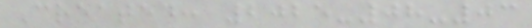Created: 2025-08-03
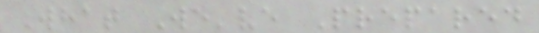What We've Prepared
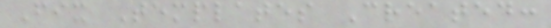Fix Templates Created:
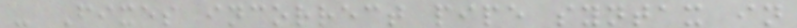- Fixes incorrect pipe syntax in
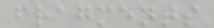fragments
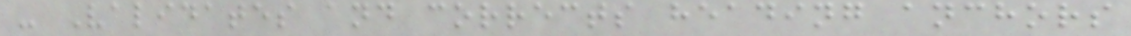- Validates and corrects heading anchors
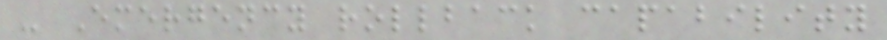- Emergency rollback capability
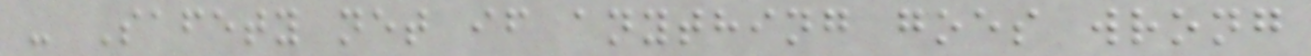- Safety net if anything goes wrong
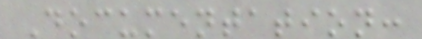Documentation:
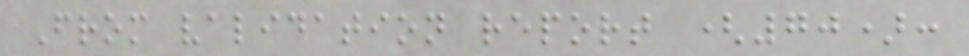From validation report (70):
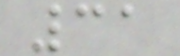31
